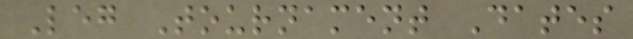Leg Tournament Dates
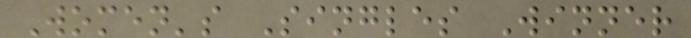Women's Singles Winner
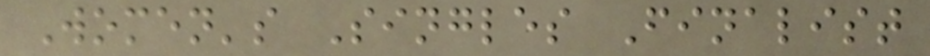Women's Singles Finalist
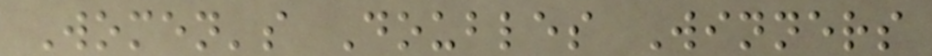Women's Doubles Winners
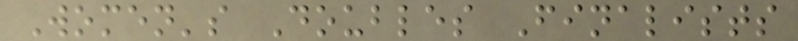Women's Doubles Finalists
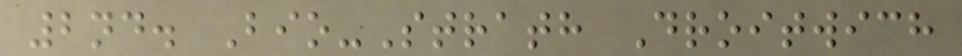2nd. Bio-Strath Droitwich
